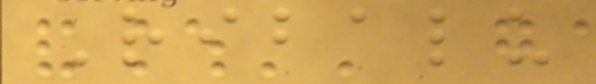Ribalu
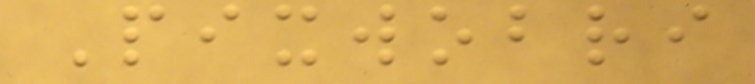Pixwobri
